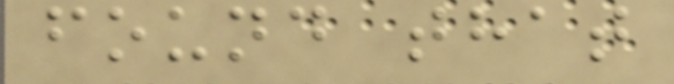found that
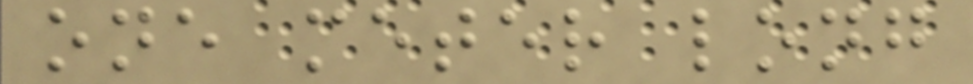one meter long
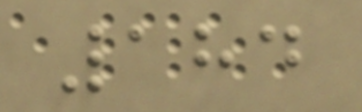184
